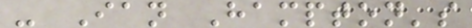- Ian Hampton's
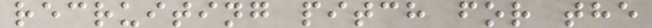recruiting pitch for the
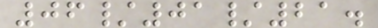06/01/21.
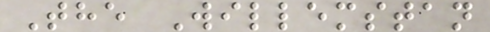The Willemstan
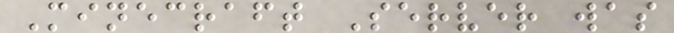Minecraft Server was
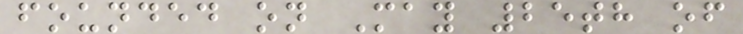founded on May 25th of
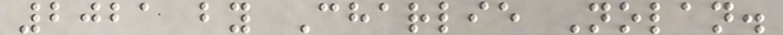2021 by Charlie Nolan.
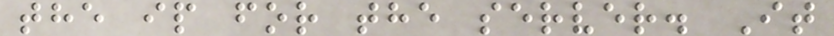the ip for the server. It
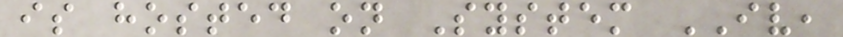is hosted on System IV,
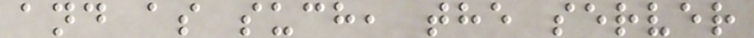and as such, the server
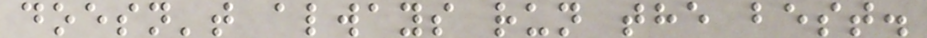doesn't always run the best.
